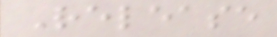Release
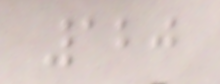120
